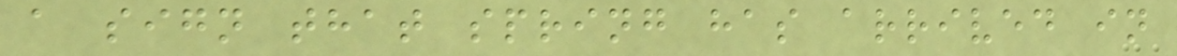a sign that spring has arrived in
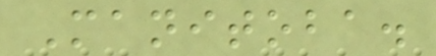Manitoba.
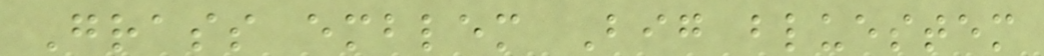Grass emblem Big bluestem
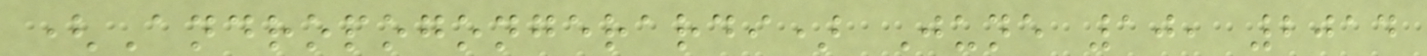(Andropogongerardi) June 10, 2014
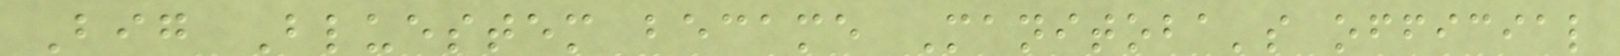Big Bluestem became Manitoba's official
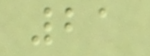21
